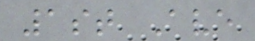1st Ave
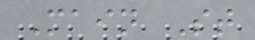Main St
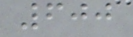600
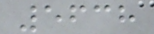5638
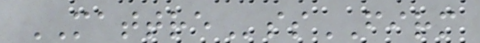MATTREssFIRM
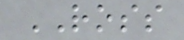ROSS
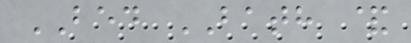BED BATH &
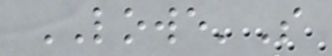LOWE'S
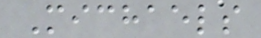Michaels
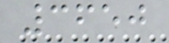3650
